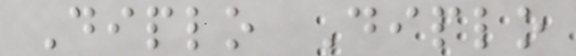Diplo Diplo
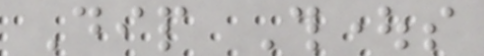Dip Thoughts
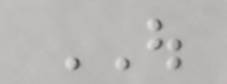OUT
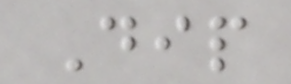Dip
